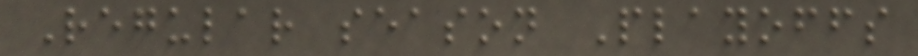Regular season Playoffs
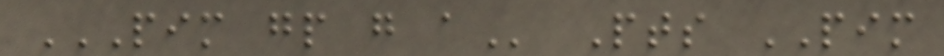PIM GP G A Pts PIM
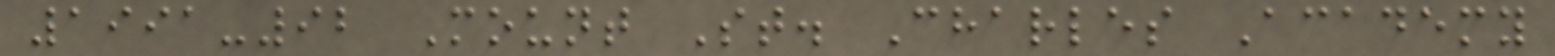1991-92 Mount St. Charles Academy
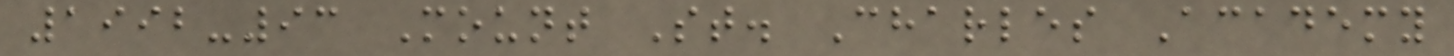1992-93 Mount St. Charles Academy
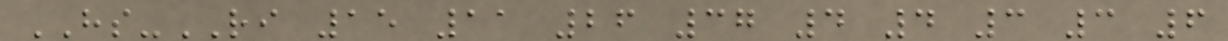HS-RI 15 11 26 37 4 4 3 3 6
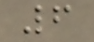6
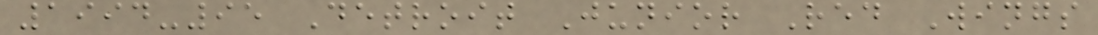1994-95 Detroit Junior Red Wings
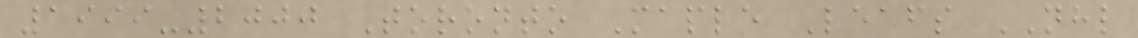1999-2000 Toronto Maple Leafs NHL
